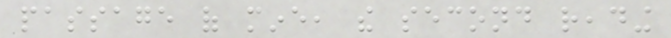passage of mine, the second reading
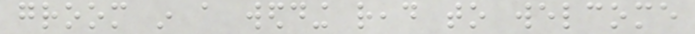groom in a wedding read to welcome
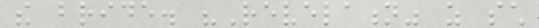the bride. "Revelation" as such
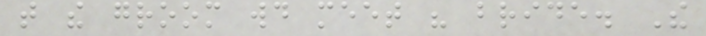that the groom would meet his bride. The
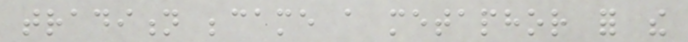tradition became a metaphor for the
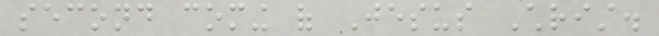second coming of Jesus Christ.
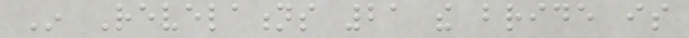In Revelations 21 the bride is
